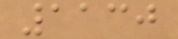1130
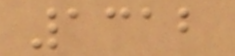1312
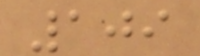109
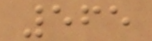565
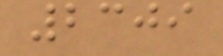2309
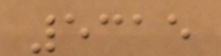5315
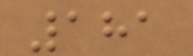181
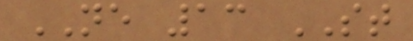NE 13 ST
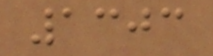1303
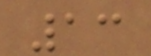13
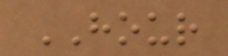HOUR
